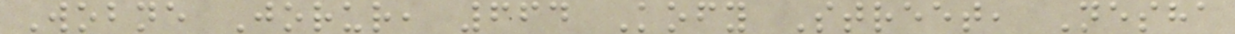Wobne Jorur, 664 Kofy Street, Nesha
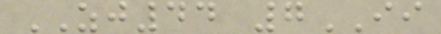ZJ44 7II
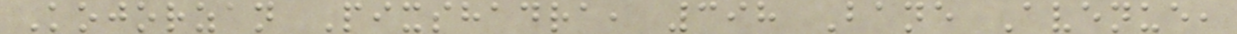Kojorzan Pixshadra, 398 Bane Avenue,
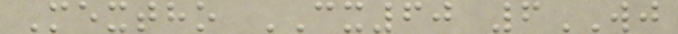Mextho CX60 6WJ
